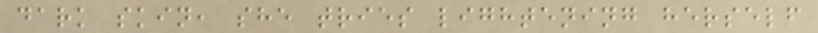dark skin, she tries lightening herself
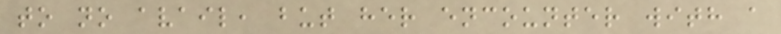to no avail, but her encounter with a
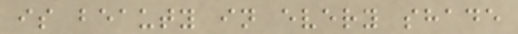is beauty in every shade
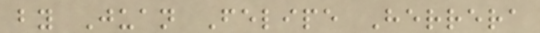by Juan Felipe Herrera
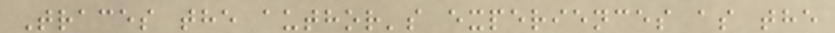Traces the author's experiences as the
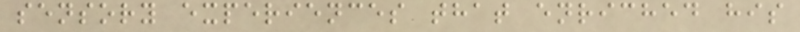sensory experiences that enriched his
